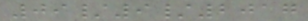09/9/2017
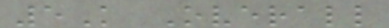5K Overall
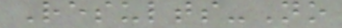Results-No
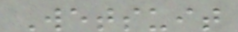Wetsuit
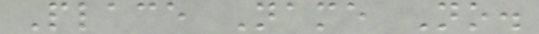Place Name No.
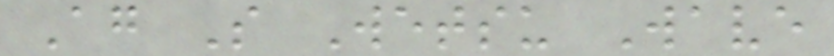Ag S Wetsu Wave
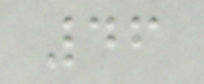46
